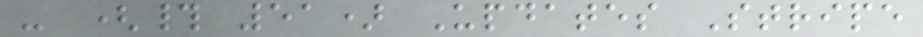- (# 51) Updates Stripe
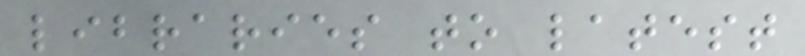libraries to latest
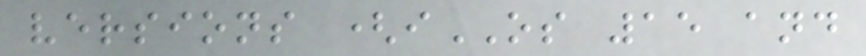versions (iOS 15 and
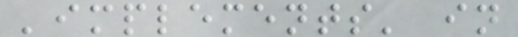'implements' in
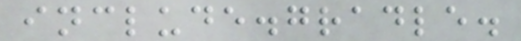include.gradle.
